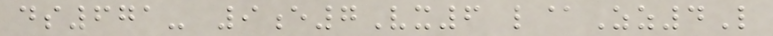ds671- 9e7Vx6 l@Zz4L
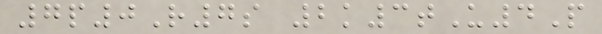7p0R7s 2k3tU4P
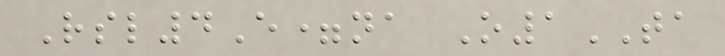Rsl4E=na O1TA
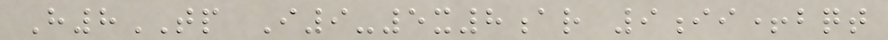H8TP I9-5x8ar 9ii+bqt
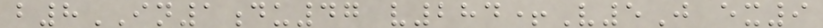b8IN1du47 v284+V5J ex9
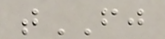tFJ
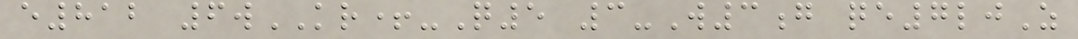e812 6wKR+-Q5 3-W3g qe7ljZ
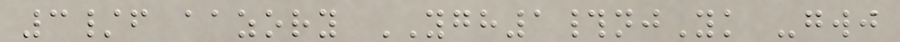3/f aazory YGH1#njYk -gwj
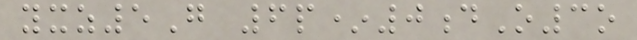yxz5G 6p*0dO3o
